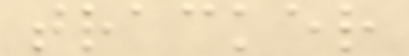tracker
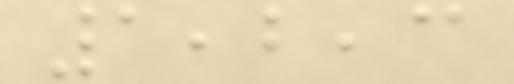1,2,3
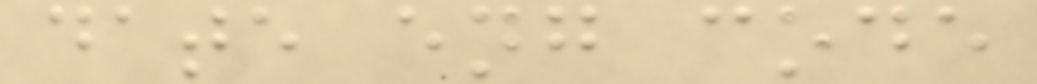date eng code
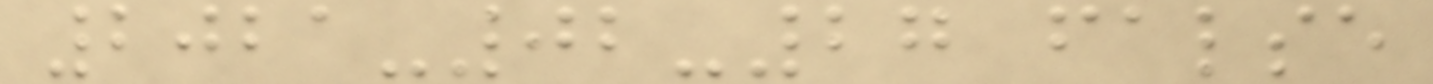2021-02-27 false
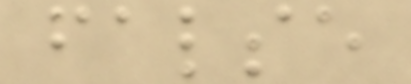false
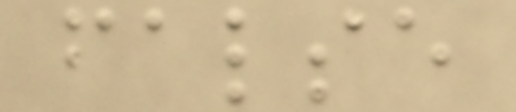false
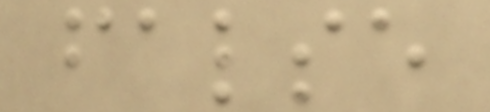false
